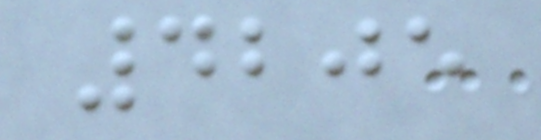4205
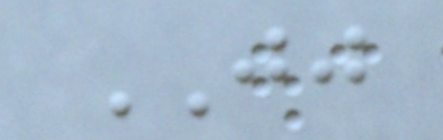JJ
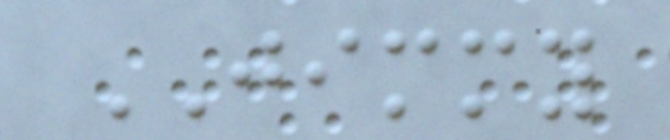JIMMY
